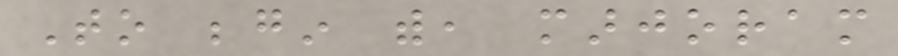To begin with, marjoram
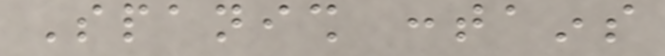Spanish contains
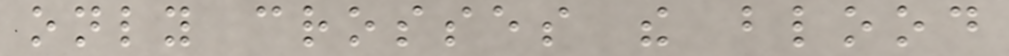only crosses the blood
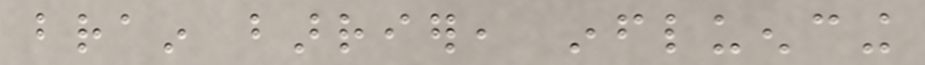brain barrier, influencing
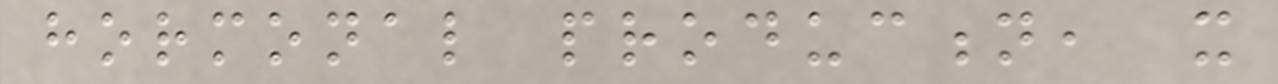hormonal production, it
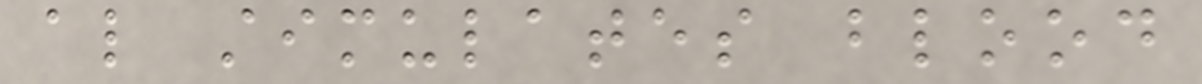also stimulates blood
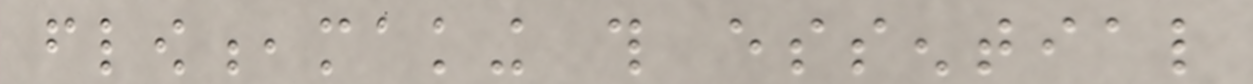flow,making this essential
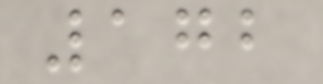172
